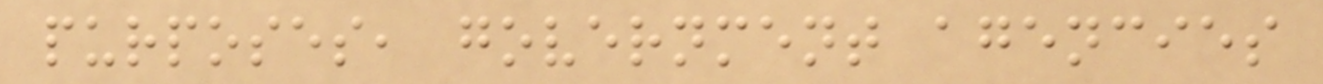purposes, government agencies
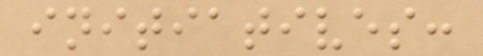initiatives:
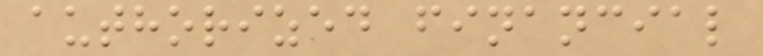authorized financial
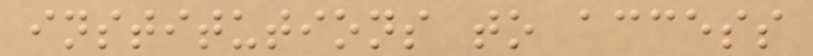institutions to access
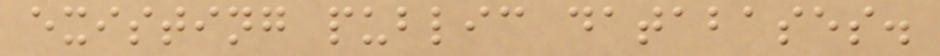existing public databases.
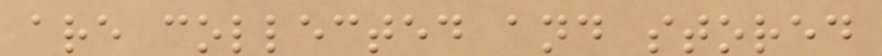are collected and stored
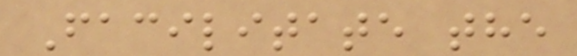Facilitate the
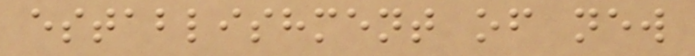establishment of new
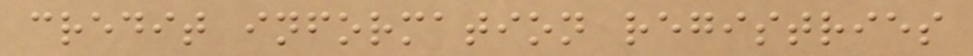credit information registries
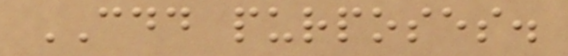CDD purposes.
